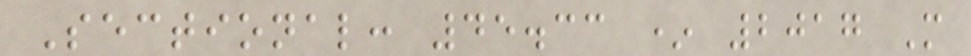Sectional: 45.33 * 2017 M
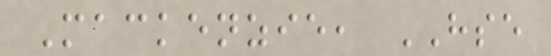Mackenzie, HSE
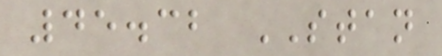45.32 STAN
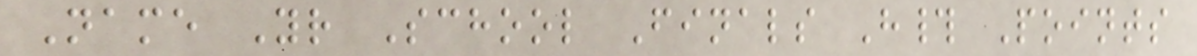Name Yr School Finals H# Points
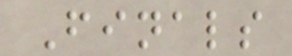Finals
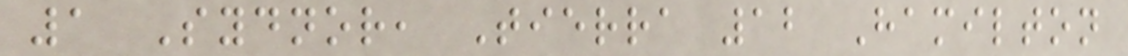1 Sydnor, Tierra 12 Hamilton
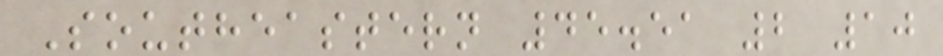Southeastern 45.51 2 10
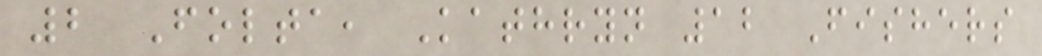2 Folta, Kathryn 12 Fishers
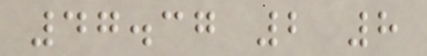47.37 2 8
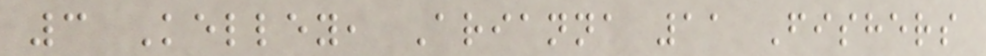3 Kelley, Arianna 11 Fishers
